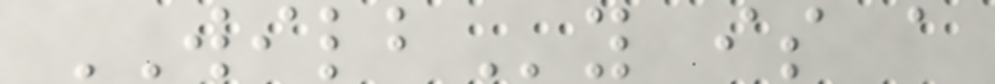WILBy is a
